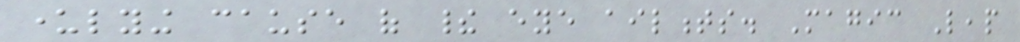underlying cause of their eye ailments. Magic Leap
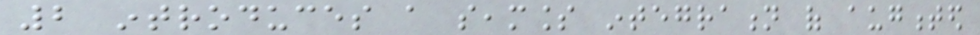2 introduces a seamless integration of augmented
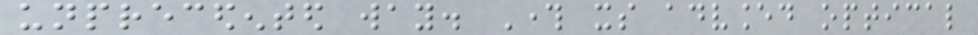unprecedented way. Through its advanced optical
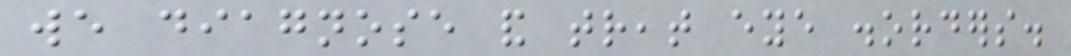we diagnose and treat eye disorders.
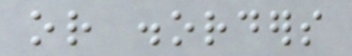or disorders
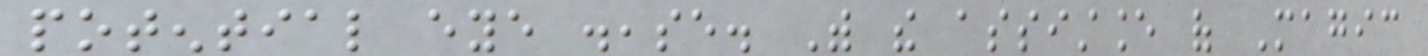potential eye disease. With the assistance of Magic
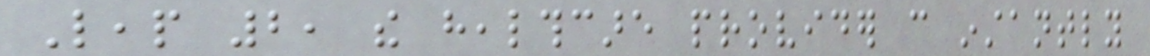Leap 2, the healthcare provider can instantly
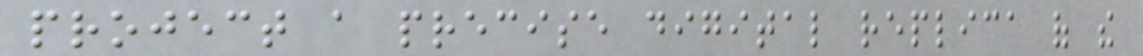project a precise digital replica of the
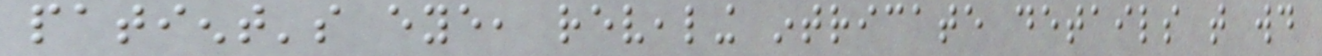patient's eye, revealing intricate details that would
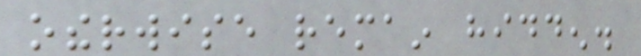otherwise remain hidden.
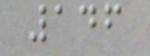146
